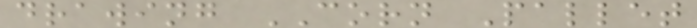drawing CORN Pallet
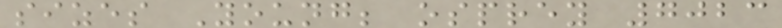sizes Young; osprey 7023
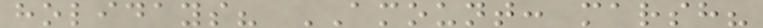holidays? AMOUNT: marsh?
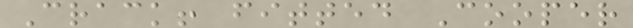Crack! fitted Cooper
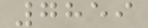7859
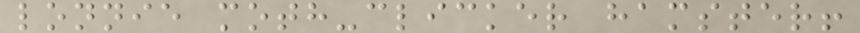lonnie moth-clicker hamster!
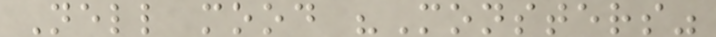Nell mood "Monsters"
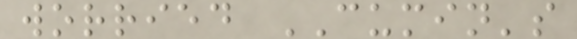worried CUMIN's
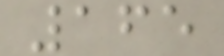165
